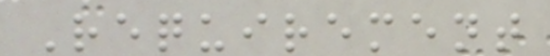Requirement
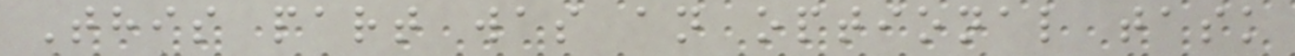This part was an optional task
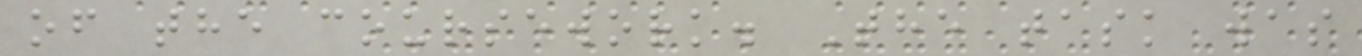of the coursework. The task was
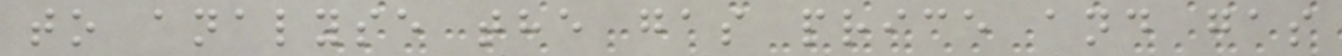to analyse the gas price and gas
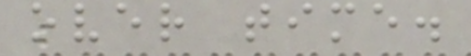over time.
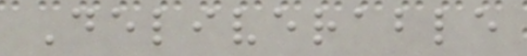Deliverable
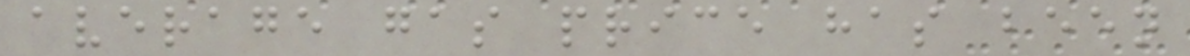average gas price has been
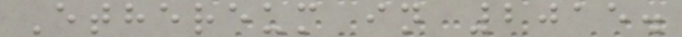Ethereum in 2015.
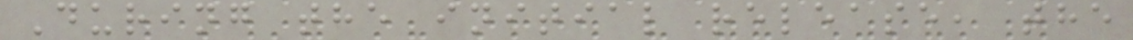During the initial release, the
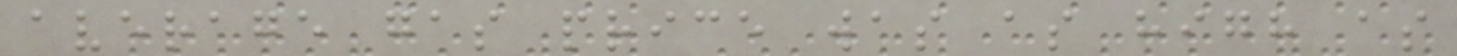average gas price was as high as
